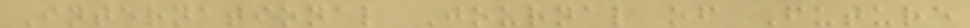International Journal of Future
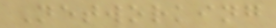Networking
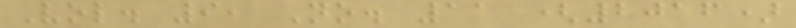Vol. 9, No. 11 (2016)
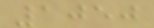1050
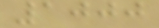1000
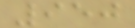950
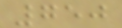750
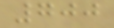700
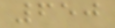650
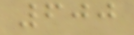600
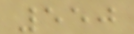550
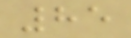85
